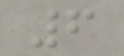6
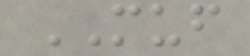MUF
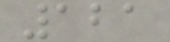121
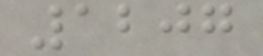1207
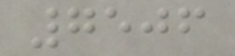7506
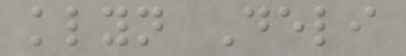klyn Deli
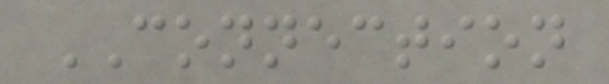CONNECTION
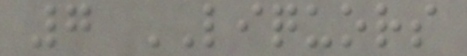7 LIQUORS
